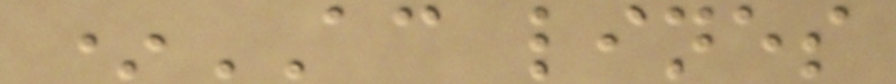*AC lines
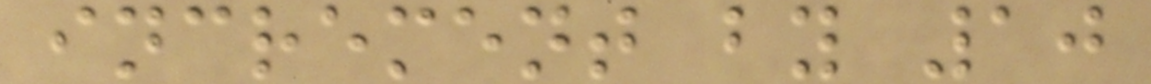increment by 10
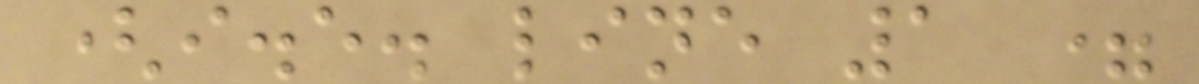(i.e. line 1 =
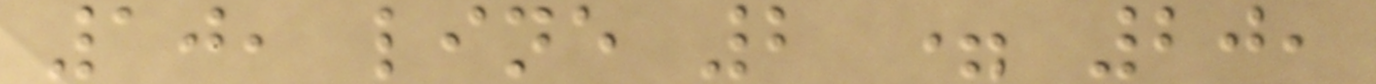10, line 2 = 20,
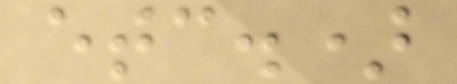etc.)
